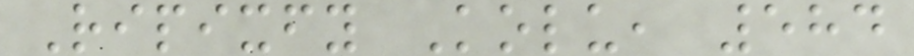Ripixfy Kolu, 584
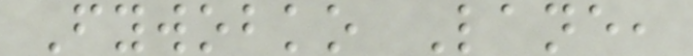Fywobko Lane,
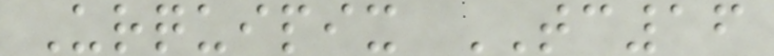Urquipix TC16
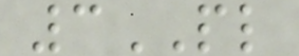3PL
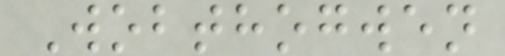Wobthogwen
